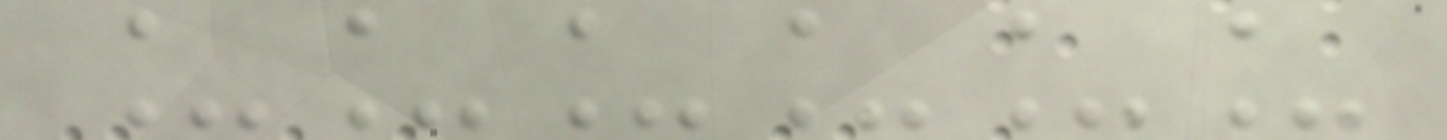______
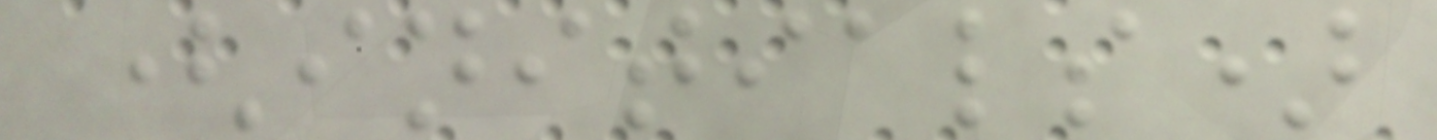(initials)
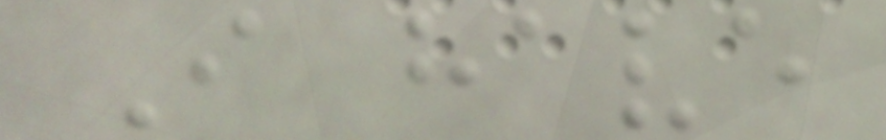I have
